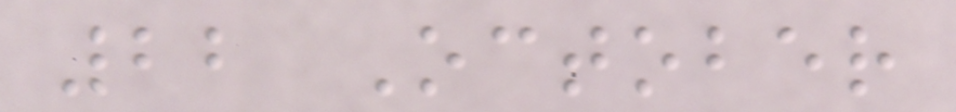22 October
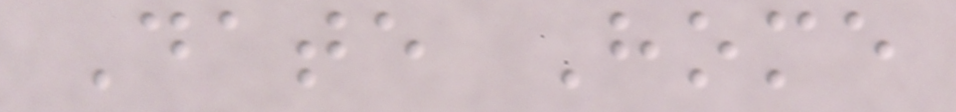Date Home
